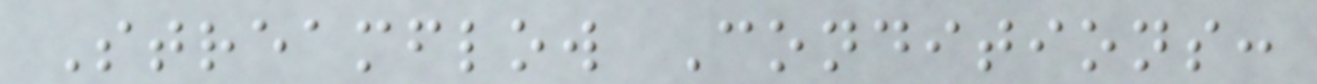Streamflow Conditions:
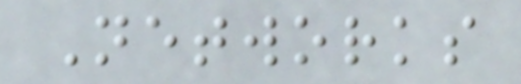Networks
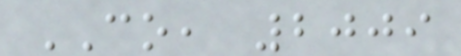CO, 2009
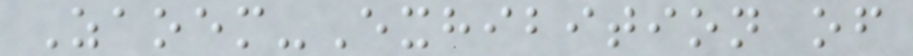Zaoem-Exhibition of
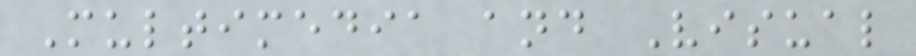Multimedia and Visual
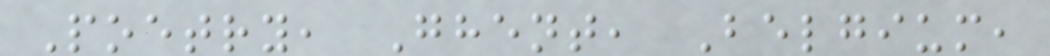Poetry, Ghent, Belgium,
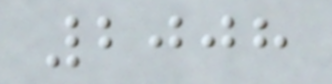2008
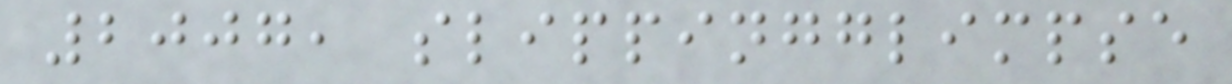2007, slippingglimpse
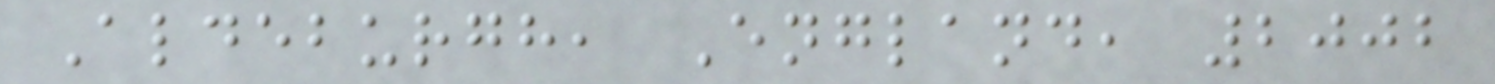Aldeburgh, England, 2002
